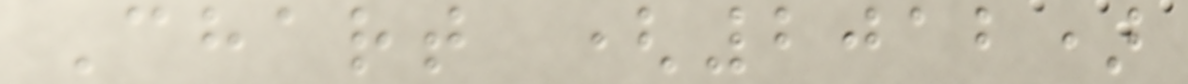Chart (2012)
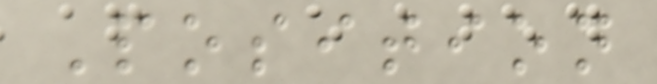Position
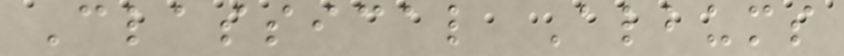Classical Albums
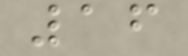16
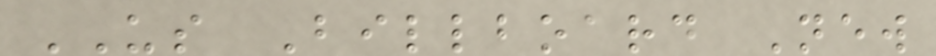US Billboard New
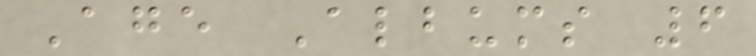Age Albums 6
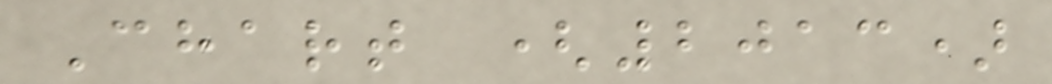Chart (2013)
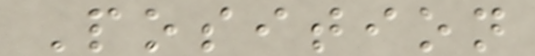Position
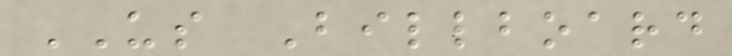US Billboard
